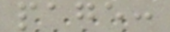page:
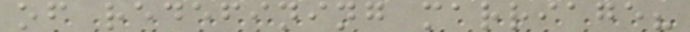of redefining marriage?
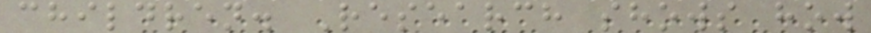children. Research shows how
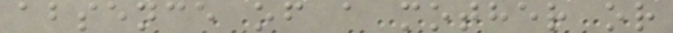absence of a mother or
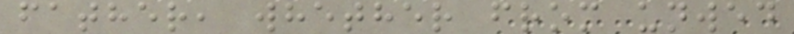father, whether from unwed
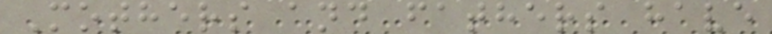Mothers and fathers have
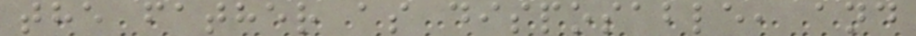the father as disposable, and
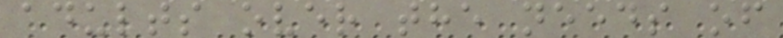adults over the needs of
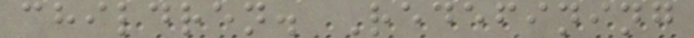children. Redefining
